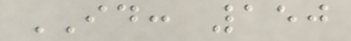ID: 150
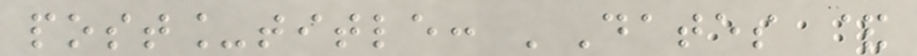post_title: 'Dates &
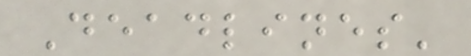Deadlines'
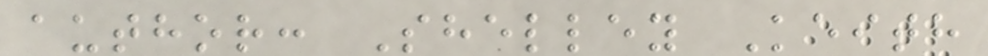author: Shelley Keith
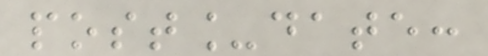post_date:
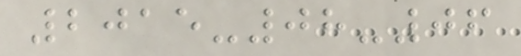2015-08-06
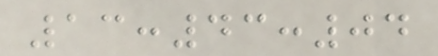13:43:04
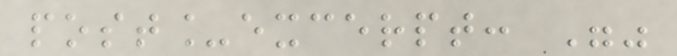post_excerpt: ""
